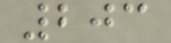203
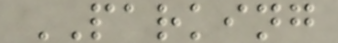PARKING
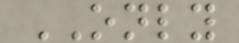ONLY
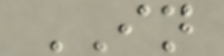IN
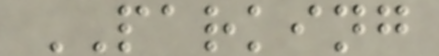PARKING
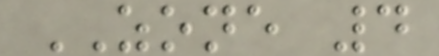ZONE 4
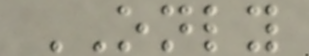ONLY
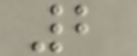2
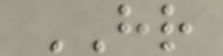HR
